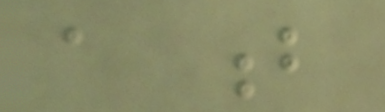a b
